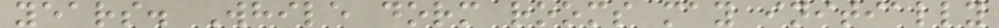years. While dorm rooms may initially
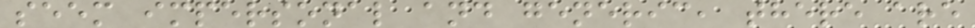seem impersonal and generic, there are
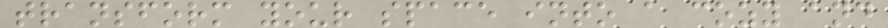transform your space into a cozy and
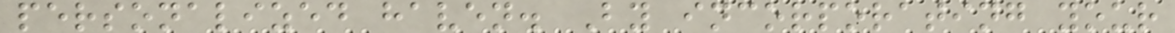personalized haven. By incorporating your
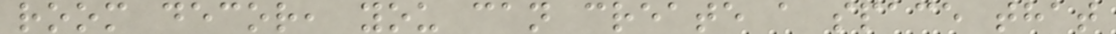room decor, you can create a space that
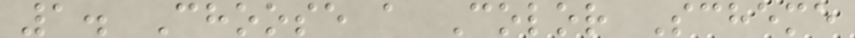1. Choose a Color Scheme
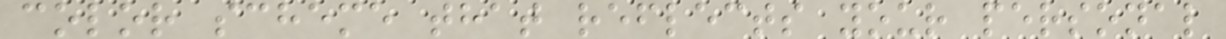color scheme that reflects your personal
